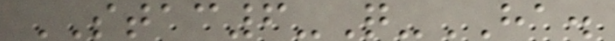STAC6-Q-HA.
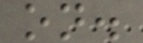on.
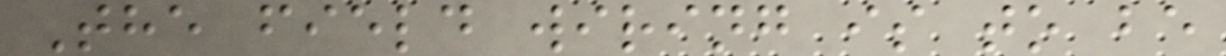The field wiring is to be
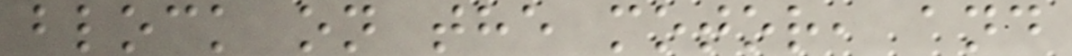block on the motor, and
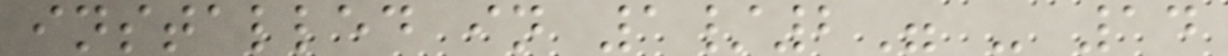installed in 1/2" - 14
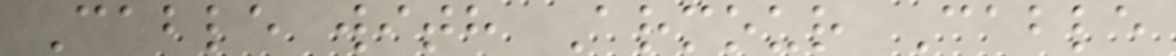Cable with Armour Cable
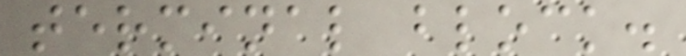terminal block.
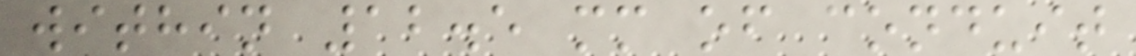within 12.5 mm of conduit
